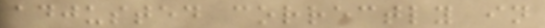adjusted correctly in
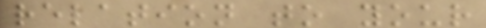relation to your
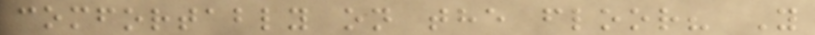comfortably on the floor? Y
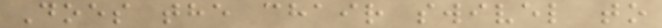Does the chair swivel to
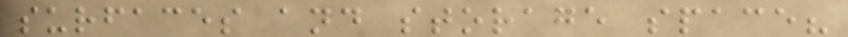surfaces and storage space?
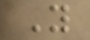Y
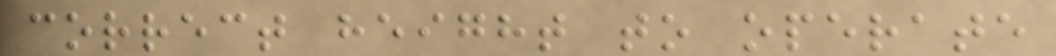correct height to operate
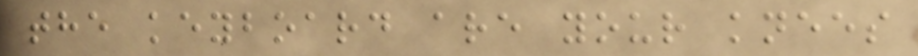the keyboard are your knees
